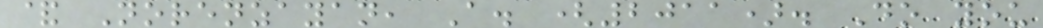& Norenzayan, A. (2011). Do you
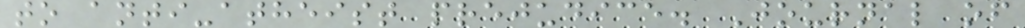to anti-atheist prejudice. Journal of
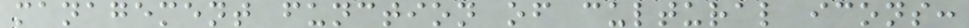management function of cultural icons:
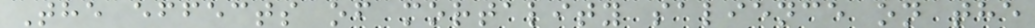The effects of mortality salience on the
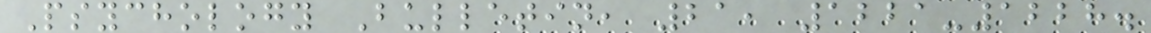Psychology Bulletin, 21, 1221-1228.
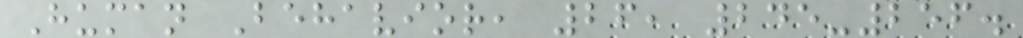Human Behavior, 26, 245-256.
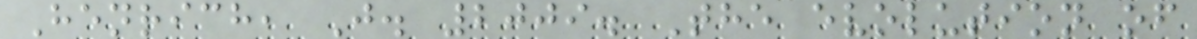Henrich, J. 2009. The evolution of
